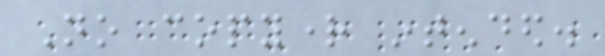No copyright intended.
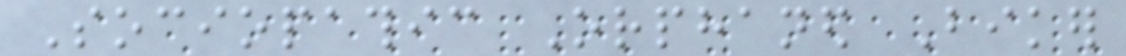Sociopathic Orphaned Biker
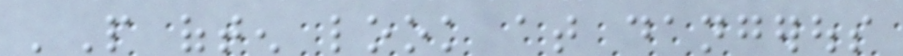'People often look at dangerous
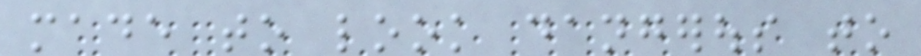made to look dangerous to
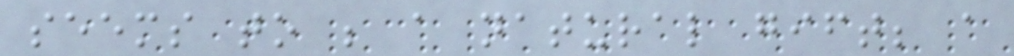seems to be a natural gift; a
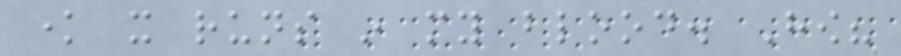know it runs in my blood. How?
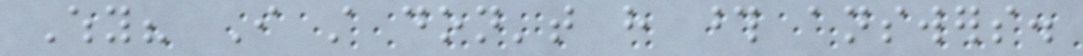Why? I still don't have those answers.
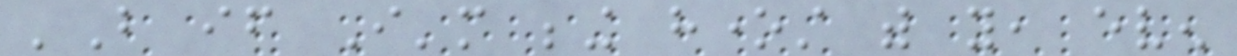'But if I'm being honest with you, even
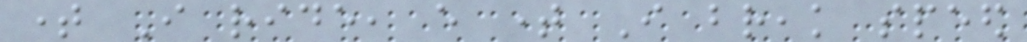time I ride, every time I break speed
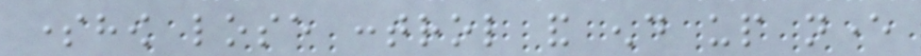somehow lose control and end up never
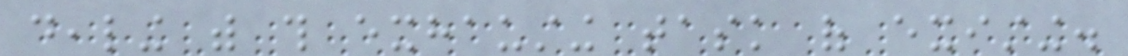dealing with this exhausting task of existing.
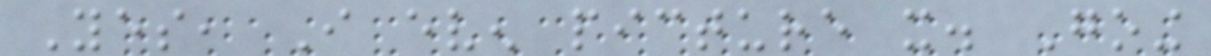Yes, I even picture it. Going
